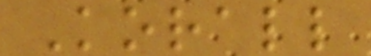Korall
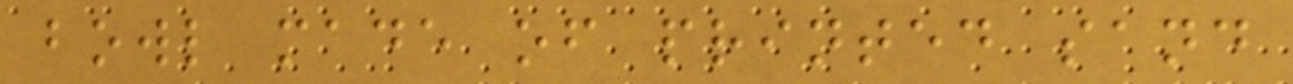bowl made of printed sand
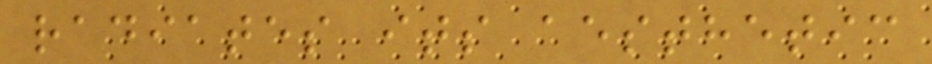radiates its aesthetic
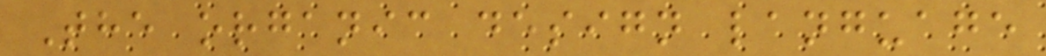The organic design language
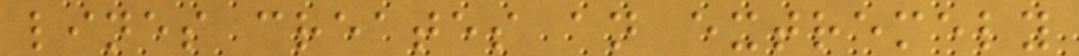lines creates an extremely
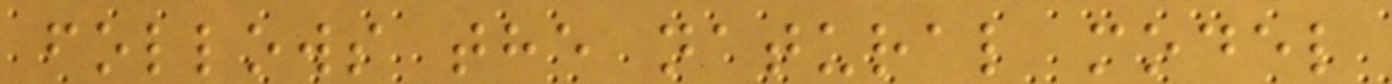follows the natural model
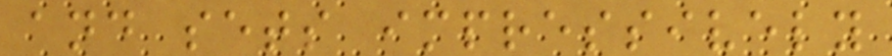and sets impressively
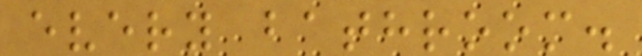every bathroom.
